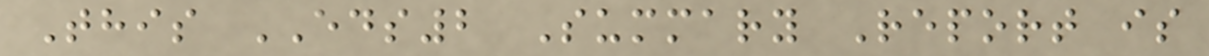This EDS2 Summary Report is
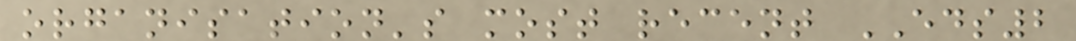organisation's most recent EDS2
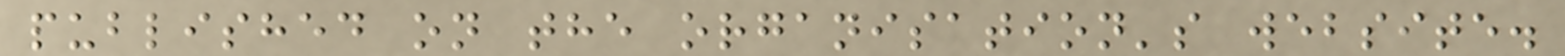published on the organisation's website.
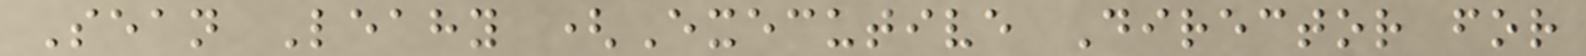Sean Leahy (Executive Director for
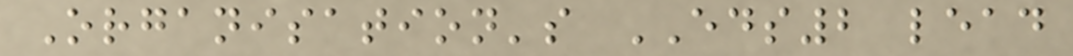Organisation's EDS2 lead
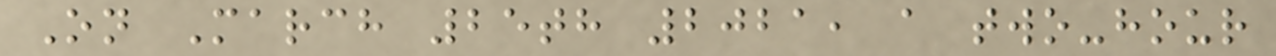On March 25th 2021, a two-hour
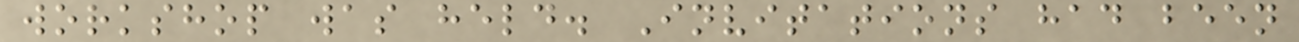workshop was held. Invitations had been
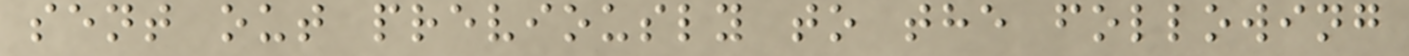sent out previously to the following
